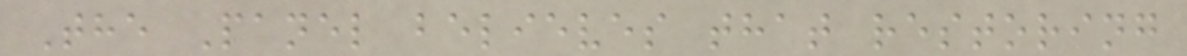The Panel believes that restoring
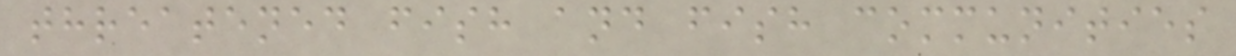threatened fish and fish communities
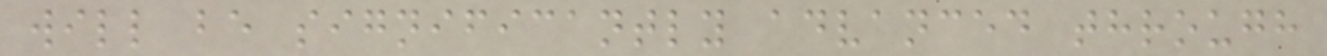will be significantly advanced through
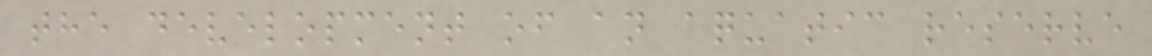the development of an aquatic reserve
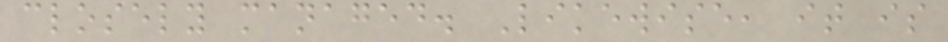closely managed. Likewise, it is
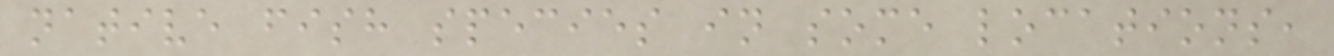native fish species in some locations,
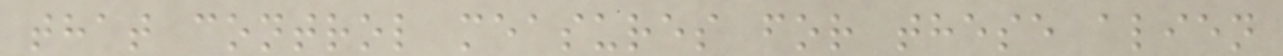that control measures for these alien
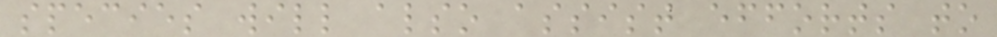species will also assist efforts to
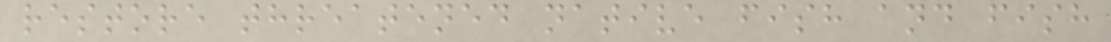restore threatened native fish and fish
